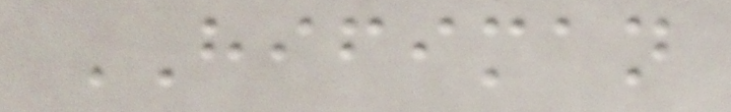HIFIMAN
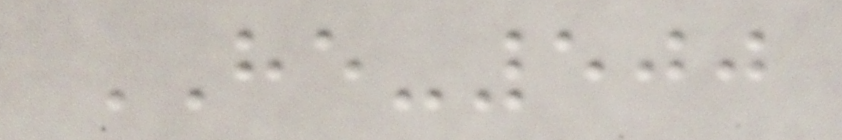HE-500
